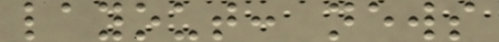layout: news
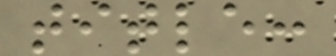title:
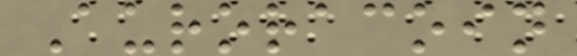Auroracoin
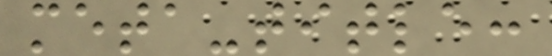meta-title:
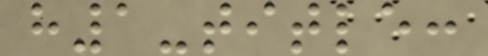h1-title:
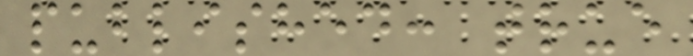published: true
